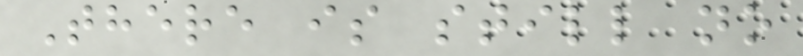There is still no
